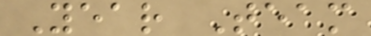Year Team
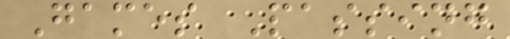Games Passing
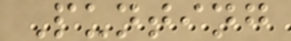Punting
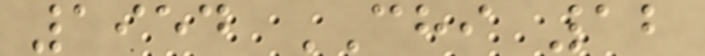1954 CHI 12
